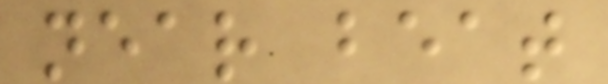near beat
